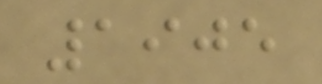1905
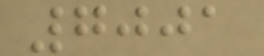7001
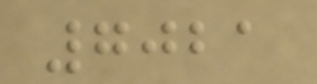7021
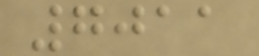7011
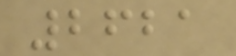2621
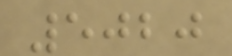5020
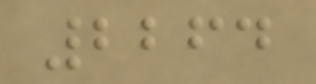2264
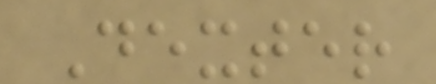Dexter
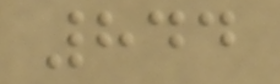844
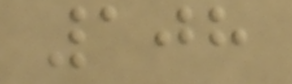108
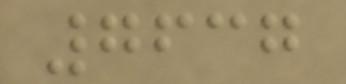7637
